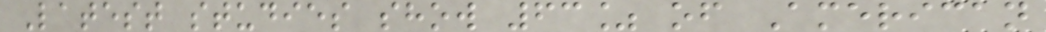Latest studies show 63% of American
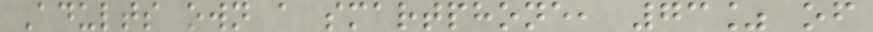Adults own a smartphone, 73% of
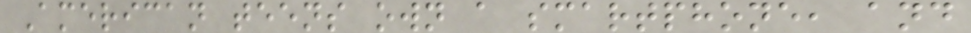American teens own a smartphone, and
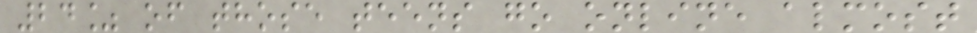24% of those teens go online almost
